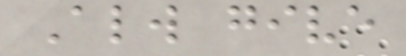Always give
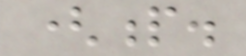(p.
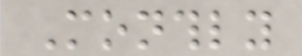Monthly
